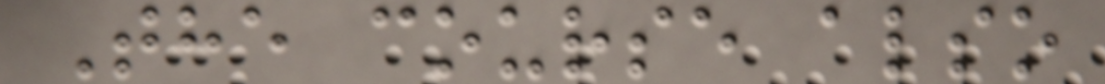The course also
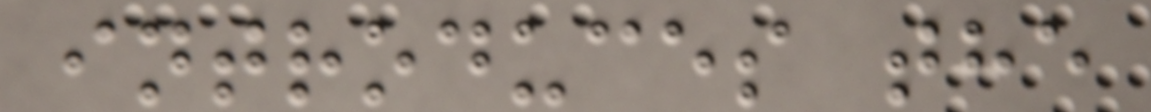introduces the
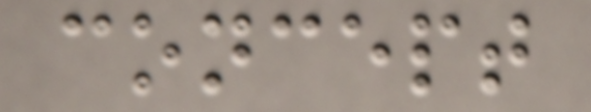concept
